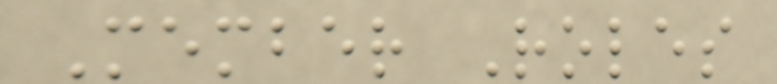Member Roles
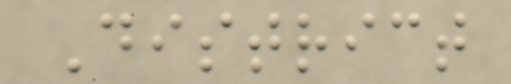District
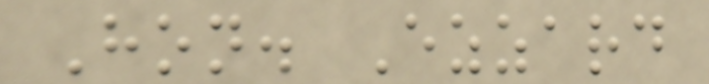Hon. Ezzard
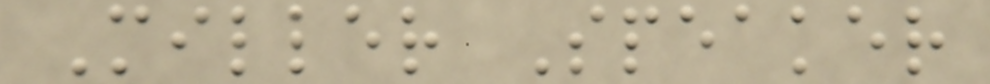Miller Speaker
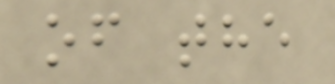of the
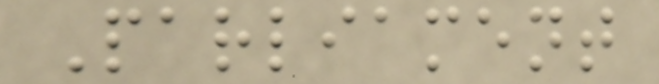Parliament
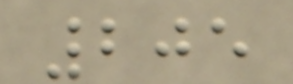205
